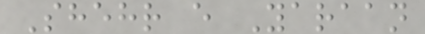Shehr e Yaraan
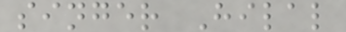singer Hilal
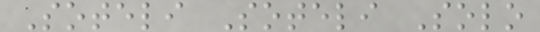Soteli Soteli Solo
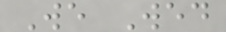We Wed
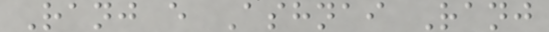Ranj e Ashnai Ranj
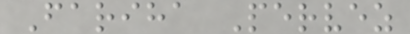Fariha Pervez
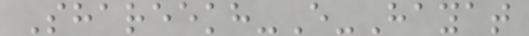Shareekh-E-Hayat
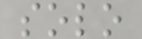solo
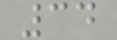34
